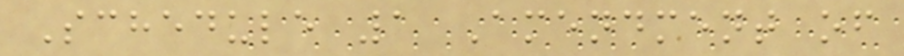Schedule 1 Amendment of
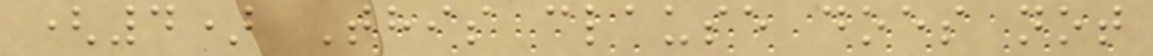(4) This clause does not
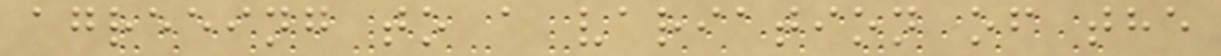agreeing to a variation of the
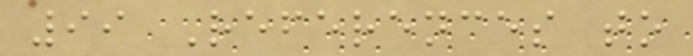99 References to
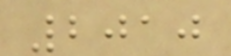2010
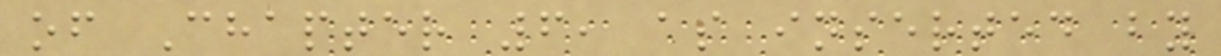of Chapter 6, as inserted by
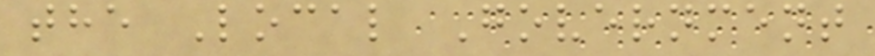the Local Government
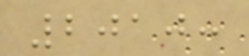2010:
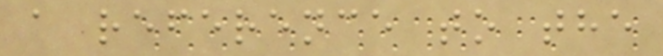a reference to the
